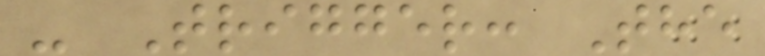- Trigger: The
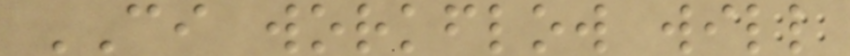CI workflow will
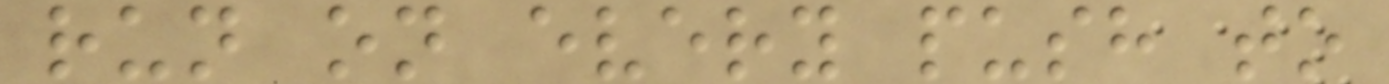run on every push to
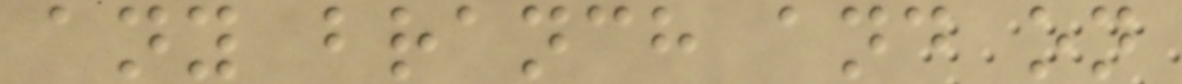any branch and on
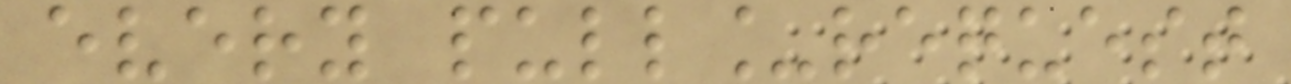every pull_request
